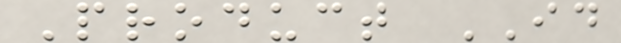Product ID
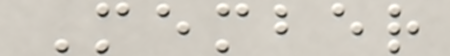Member
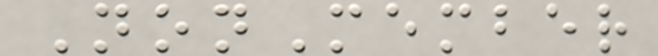NonMember
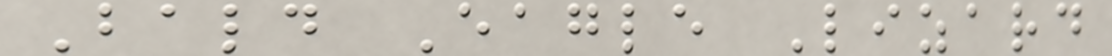Bald Eagle Lizard
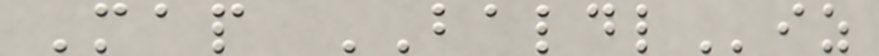Map BALDLiz
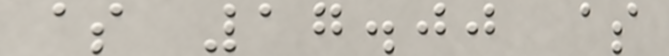$ 17.00 $
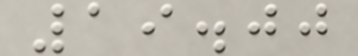19.00
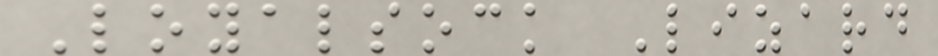Loyalsock Lizard
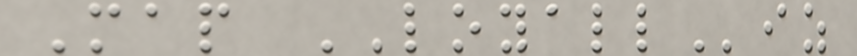Map LOYALLiz
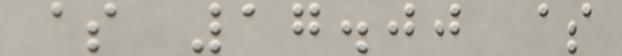$ 17.00 $
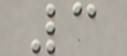3
